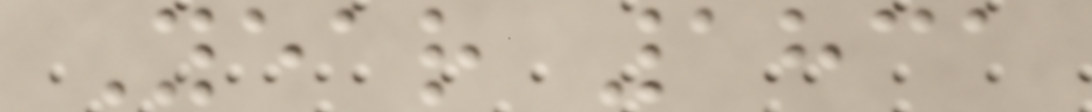Year 1831
